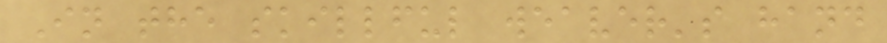In the skillful weaver's hand
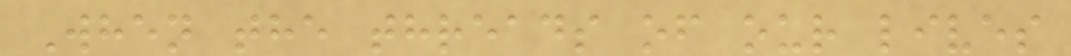When the threads of our lives
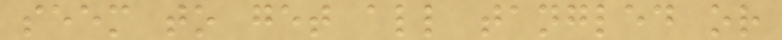seem to get all tangled or
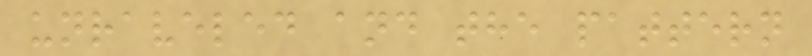unraveled and the pattern
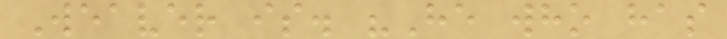Weaver is. "He who has
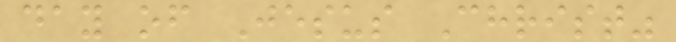day of Jesus Christ"
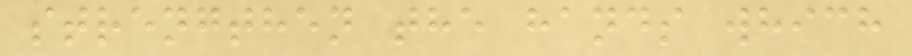strengthen the hands which
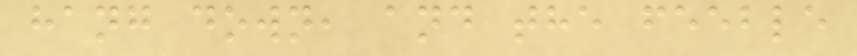hang down, and the feeble
